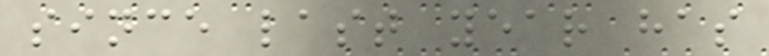since last year has
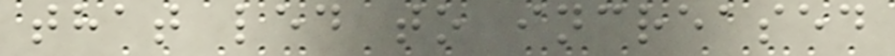that led to increased
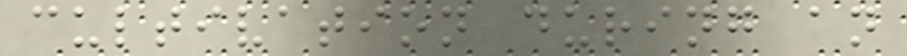cultivation during an
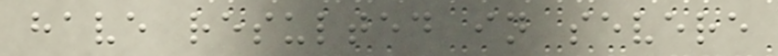have resulted in severe
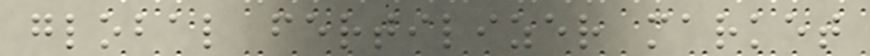global fertilizer market
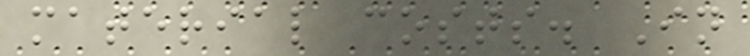material costs. In
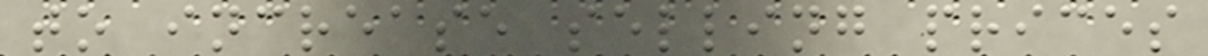to increase selling prices
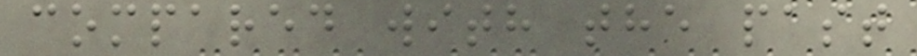compared with the past
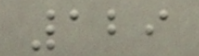129
